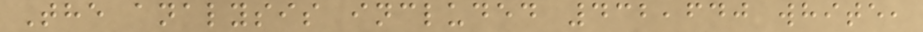The analysis included 432,640 white,
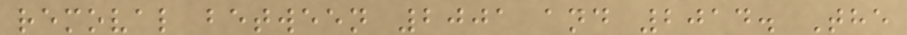removal between 2001 and 2014. The
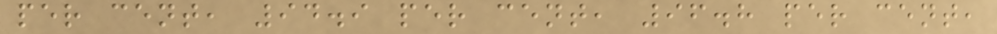per cent, 94.9 per cent, 96.8 per cent,
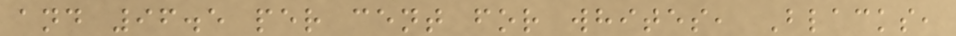and 96.5 per cent for whites, Blacks,
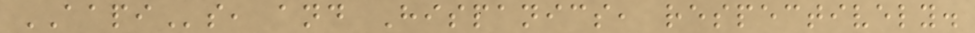AAPIs, and Hispanics, respectively.
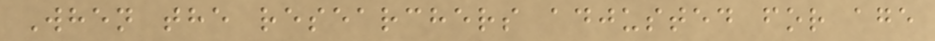When the researchers adjusted for age
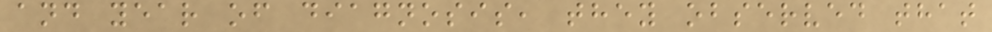and year of diagnosis, they observed that
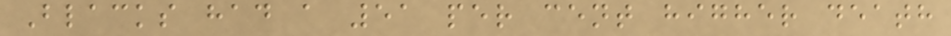Blacks had a 51 per cent higher death
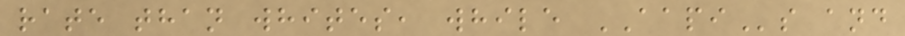rate than whites, while AAPIs and
